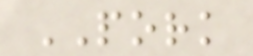PORK
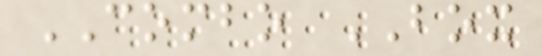COMBO BOX
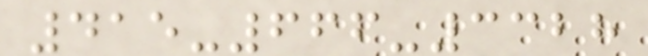415-666-3328
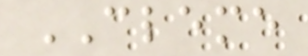CLEME
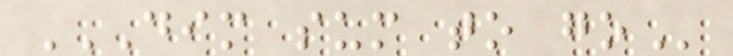DIM SUM TO GO
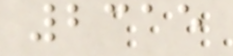2315
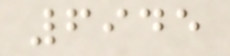6945
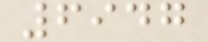6947
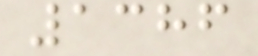1386
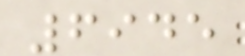6945
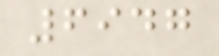6947
